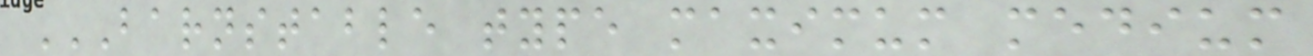BARNSTABLE TYPE MAXIMUM MEDIUM
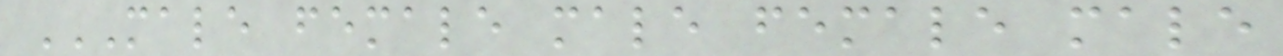MALE FEMALE MALE FEMALE MALE
